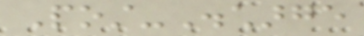Post-Discharge
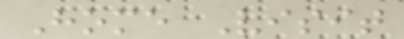Home Visit
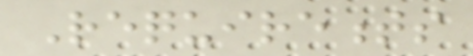Requirements
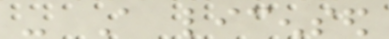- A licensed
